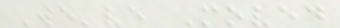We've Moved
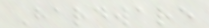Hardware
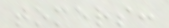tomers:
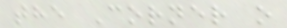the Corner o
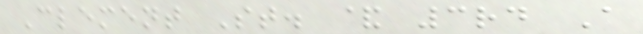Clement St. & 3rd A
